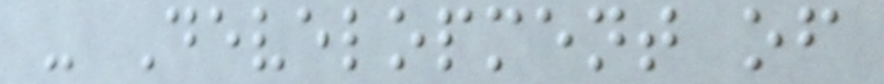- Development of
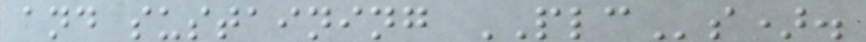and sustaining PLCs).
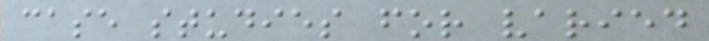case studies for varied
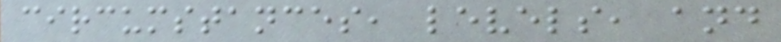circumstances, levels, and
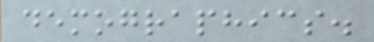demographics.
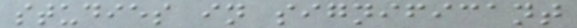studies in significant
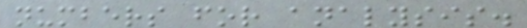numbers for analysis.
